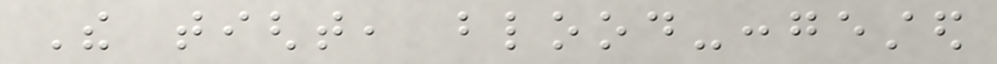The tight, blood-congested
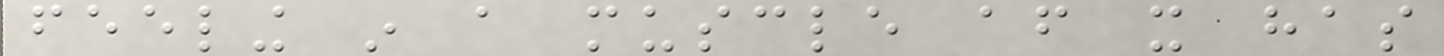feeling in a muscle after it has
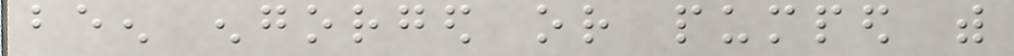been engorged or pumped with
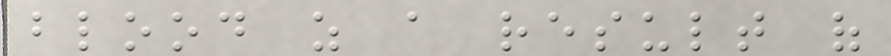blood as a result of
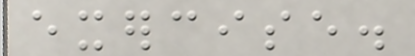exercise.
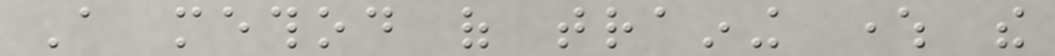A method of training where the
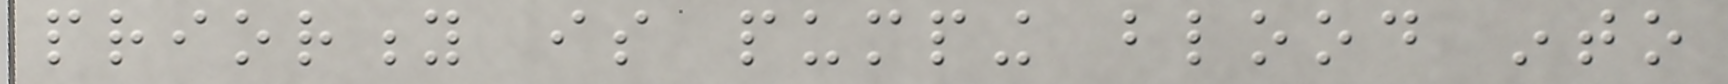priority is pumping blood into
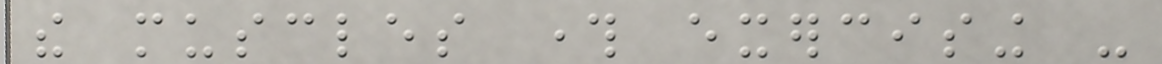the muscles through exercising -
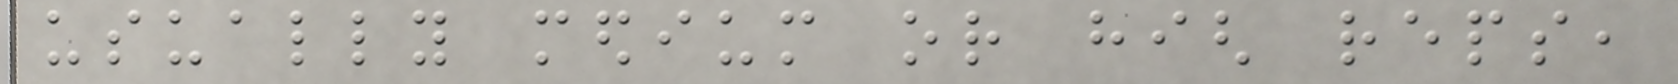usually medium or high reps,
